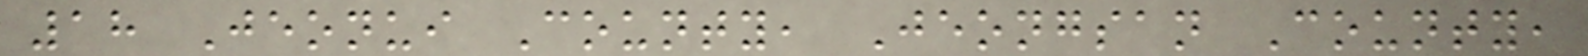18 Jeonui County, Jeongsan County,
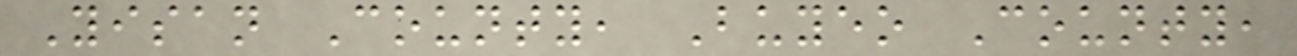Yisan County, Buyeo County,
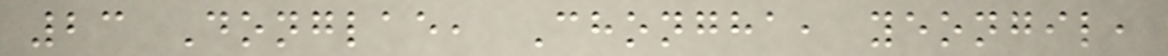23 Donglae, Chongha, yeongil,
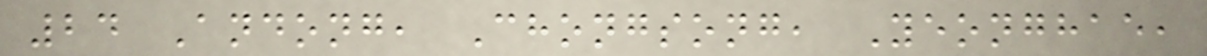24 Andong, Chongsong, Yeonghae,
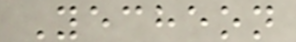Yecheon
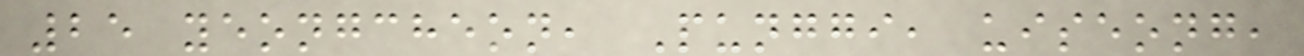25 yeongcheon, Punggi, uiseong,
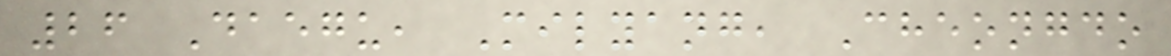26 Daegu, Milyang, Cheongdo
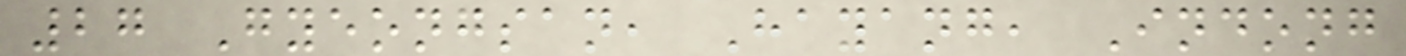27 Gyeongsan, Hayang, Indong
